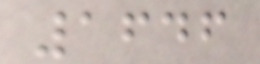1646
